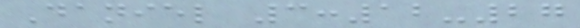Daniel 3:12-27
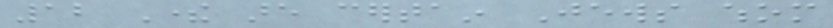12 There are certain Jews whom
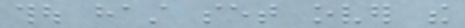thou hast set over the
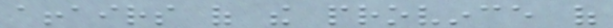affairs of the province of
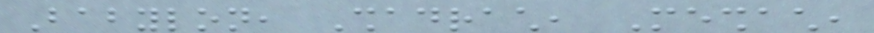Babylon, Shadrach, Meshach,
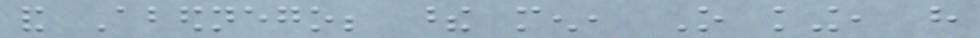and Abednego; these men, O king, have
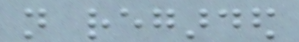not regarded
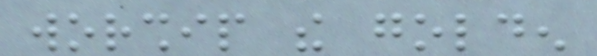worship the golden
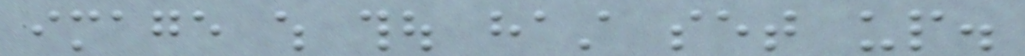image which thou hast set up.
